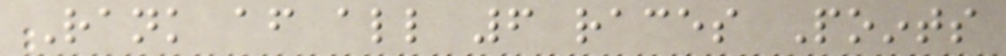Rank after all 6 races Points
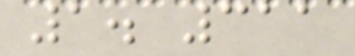1. 311
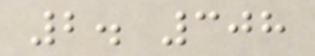2. 308
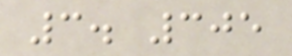3. 305
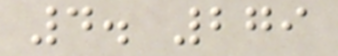4. 279
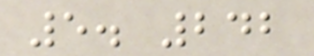5. 242
